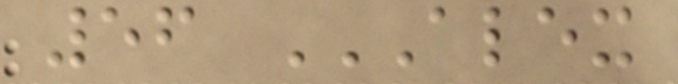56 ALEX
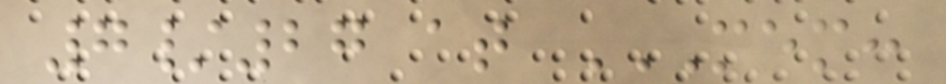7/27 at MEM:
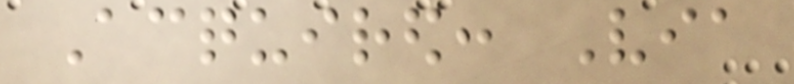Acquired: Via
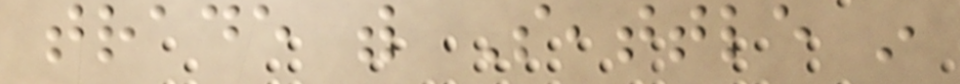trade with Seattle in
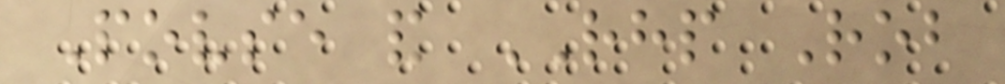Povse and RHP Rob
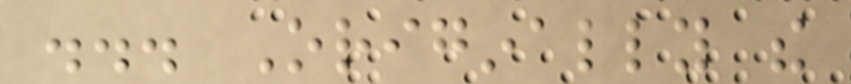... Originally the
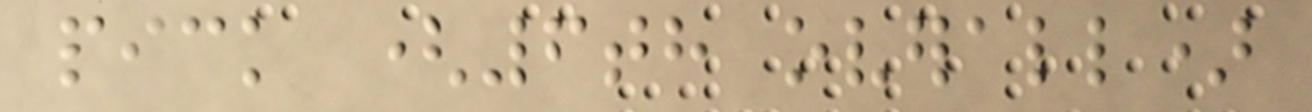pick (6th overall)
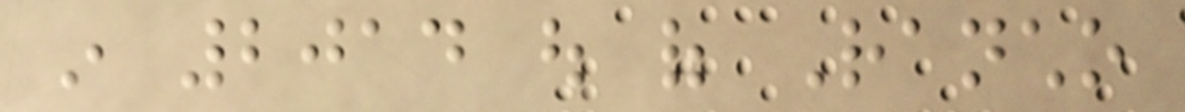in 2014 out of Rancho
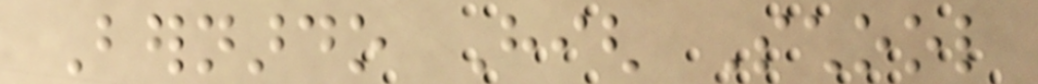Bernardo High School
